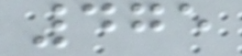475
